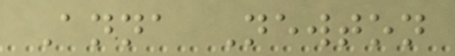Anna Newton
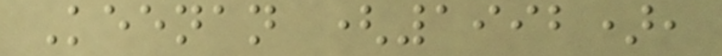Keenan (1992),
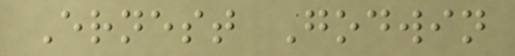Ernest Godwin
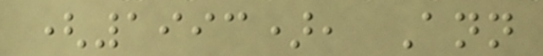(1993), Ann
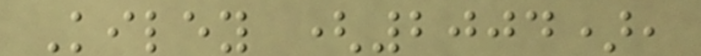Kiley (2004),
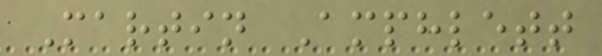Martin Amphlett
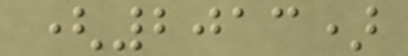(2013)
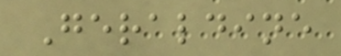Geraldine
